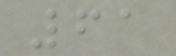61
